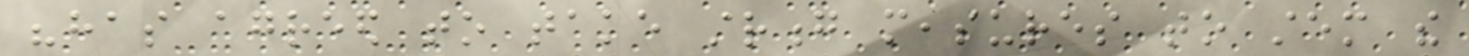"has agreed to take strong measures to stem the
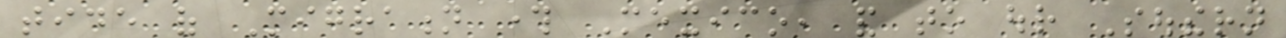tide of Migration through Mexico, and to our Southern
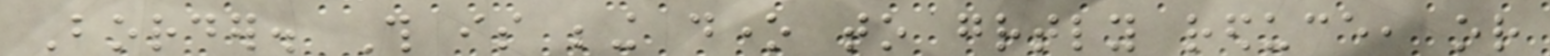Border. This is being done to greatly reduce, or
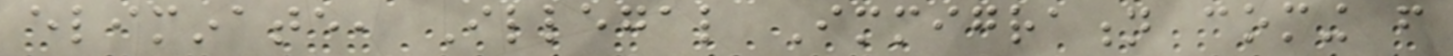eliminate, Illegal Immigration coming from
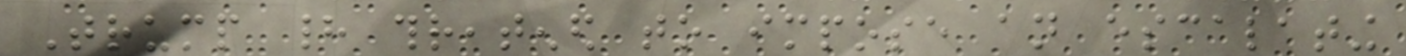Trump had threatened to impose an escalating
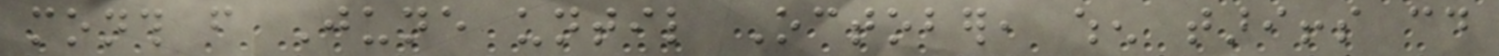month from June until October, when tariffs could
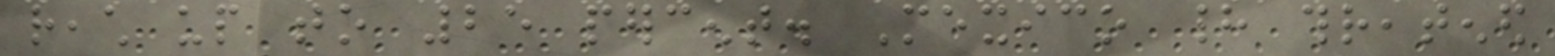reach up to 25 percent. Mexico had threatened
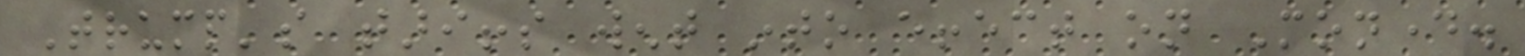Trump's tariffs went into effect on Monday.
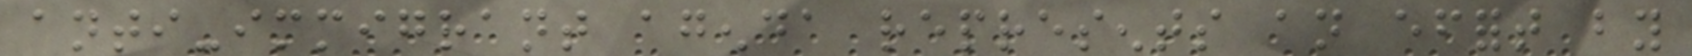anti-immigrant agenda represents an effort by
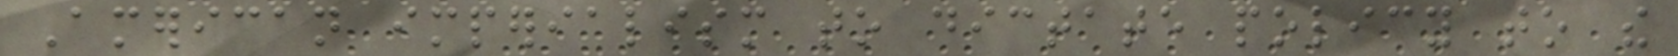American imperialism to dictate policy to the
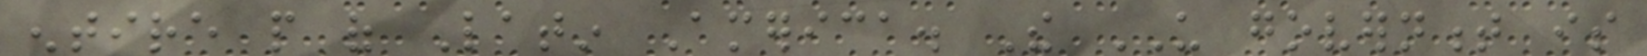entire people of Latin America. The US government is
